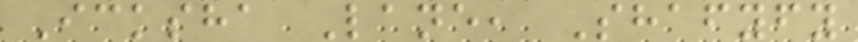Icksha Lane, Shafyfy
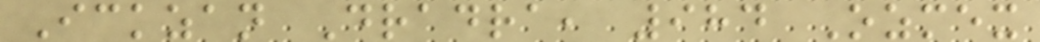Ickzan Dradra, 984 Ozmex
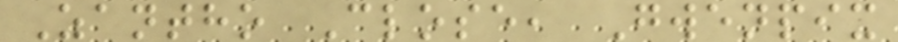Zantho Close, Gwenpix
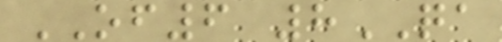OF6 8QA
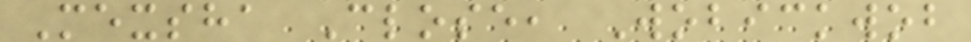Mexsha Close, Wobickwob
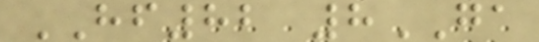HF82 8GA
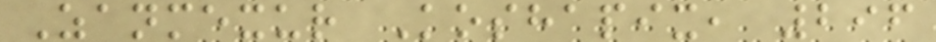Zanmexur Koshapix, 296
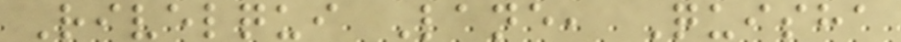Rivelqui Lane, Quisha
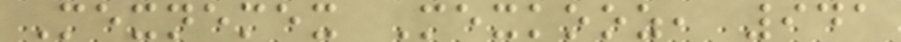Mexnemex Mexkooz, 941
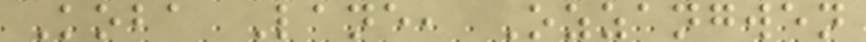Koba Lane, Ozzangwen
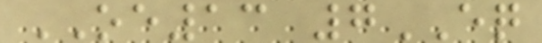OE13 7EQ
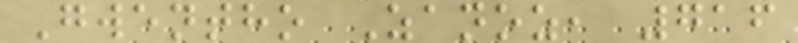Gwentho Zanoz, 716
